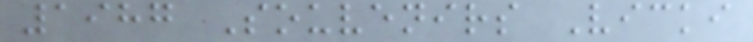1987 Souvenirs Vicki
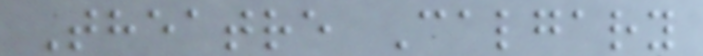Theatre Calgary
